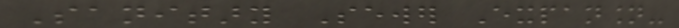Sanitary Sewer Expansion-
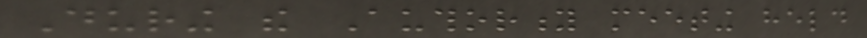During the Authority meeting held
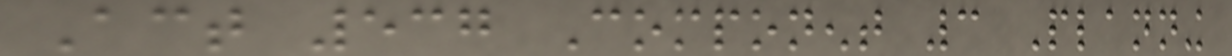Act 537 Component 3 Planning
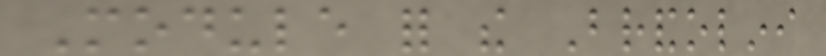Module for the Brandolini
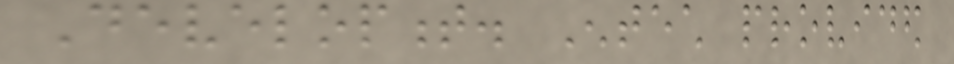Development. Entech provided
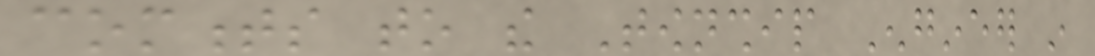comments to the Township Engineer in
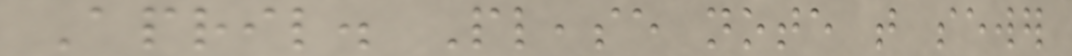April. Please note that sewer
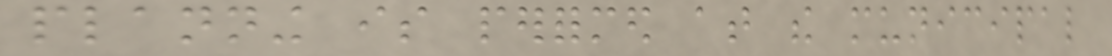planning is performed at the municipal
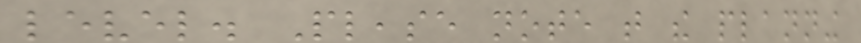level. Please note that the planning
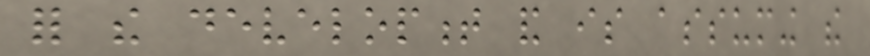for the development and is assuming the
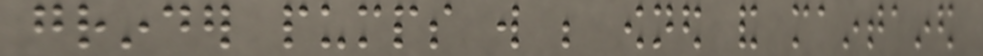grinder pumps will be owned and maintained
